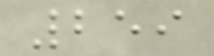259
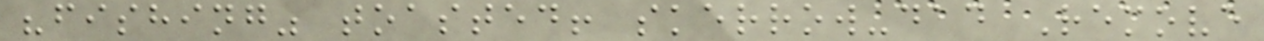"fishing" toasted! skerrow-dad Remove
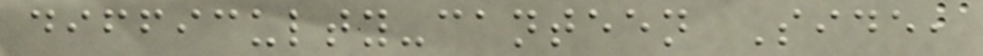difficulty-canteen Side,
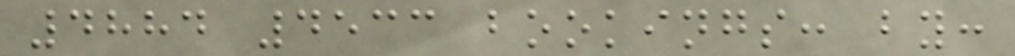4884 4533 bookings: by:
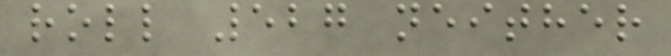roll 527 neither
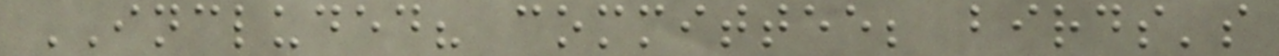INCLUDED? committee; birds's
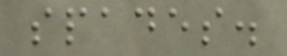spades.
